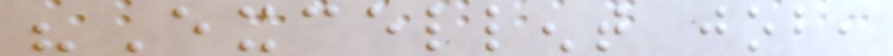"Excellent job,
